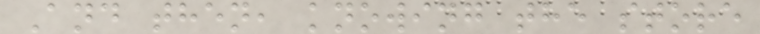And then, knowing the store
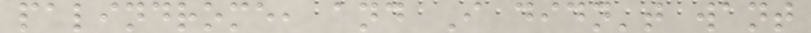palindrome, and I didn't want
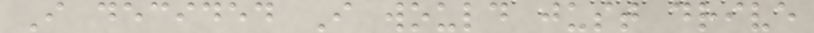I decided I would just drive
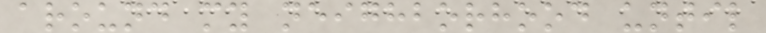around my neighborhood until
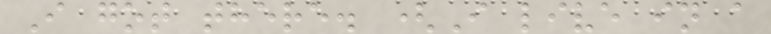I got there. (I live in a
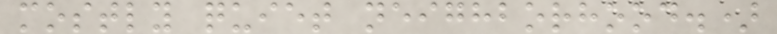mostly quiet neighborhood.)
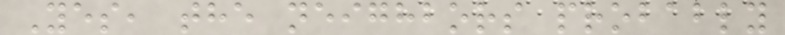Yes, the neighbors probably
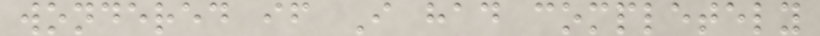wondered if I had completely
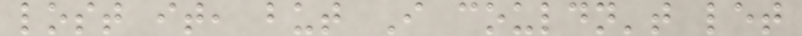lost it, but I couldn't let
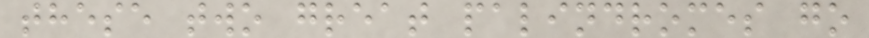these two great palindromes go
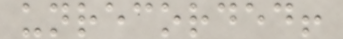unrecorded!
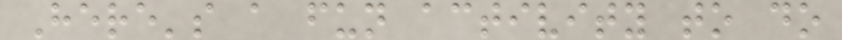Here's a fun activity to do
